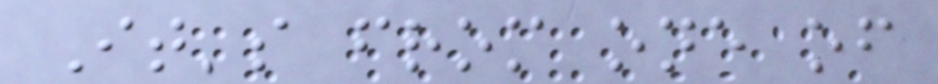It's from one of
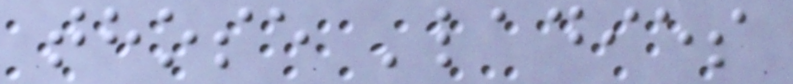those 'ladies
